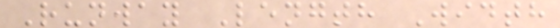Runway Length Width
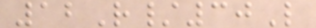12R/30L
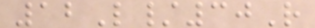12L/30R
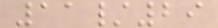11/29
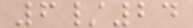6/24
